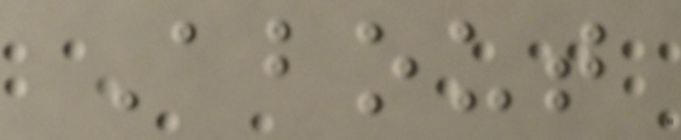About
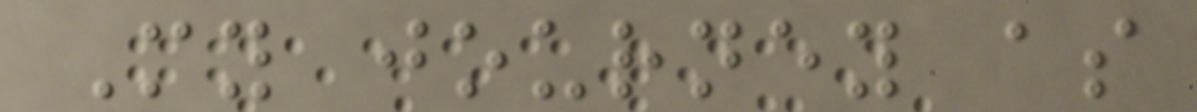My journey as
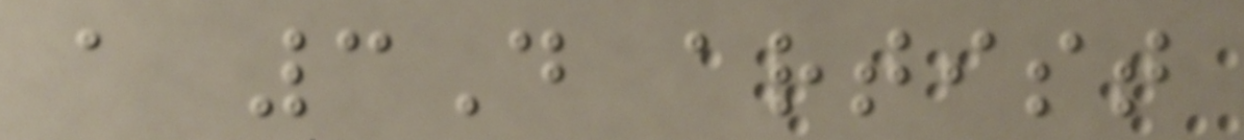a 3D artist
